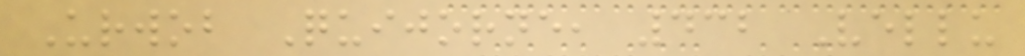Urwob Quijorne, 432 Vellu
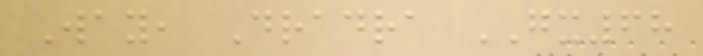Way, Dradra GX68
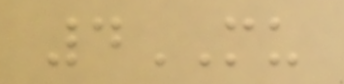4MU
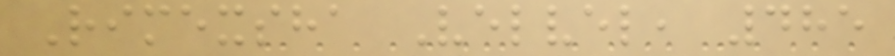Rimexsha Velvel, 485
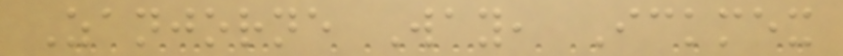Zanjorne Way, Ickmex
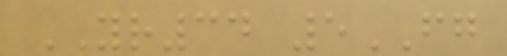YR34 5FG
